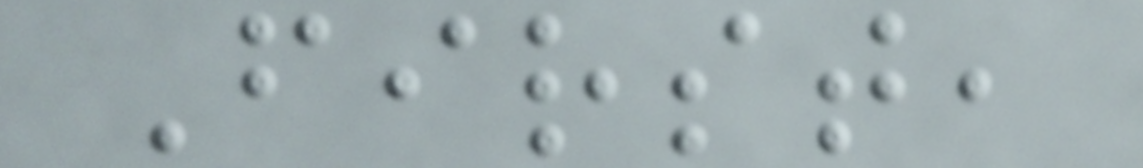First,
